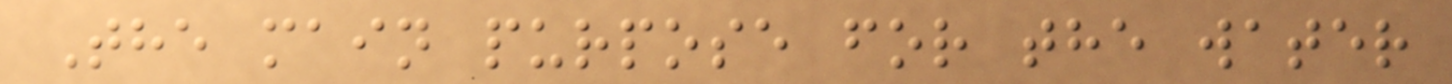The main purpose for the water
